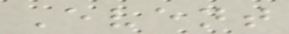Event
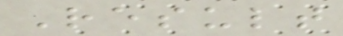Result
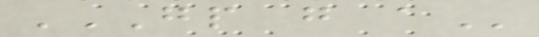GP G A
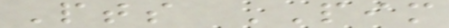Pts PIM
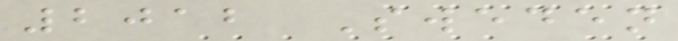2012 Sweden
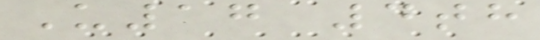U17 4th
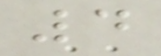4
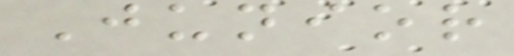Junior
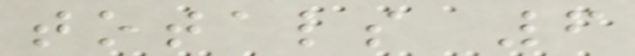totals 6
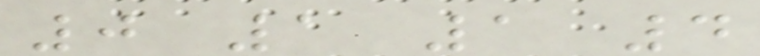0 1 1 4
